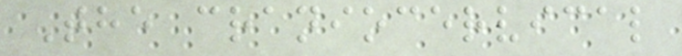The craniocervical
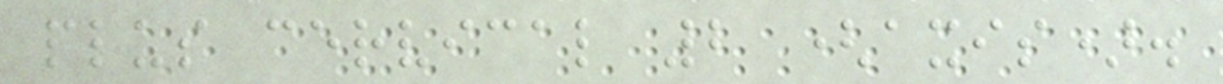plus cervical 2 (axis).
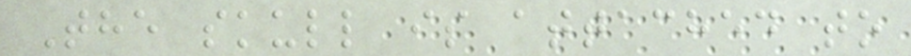The skull is attached to
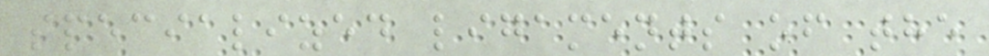specialized ligaments of the
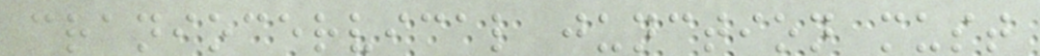craniocervical junction must
